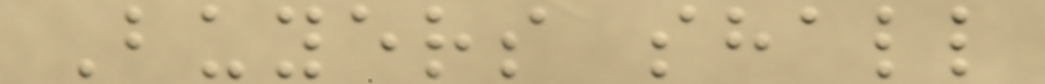Buyers shall
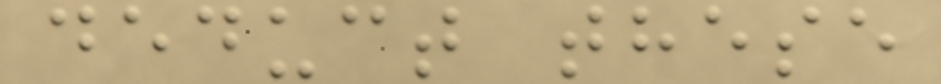deduct these
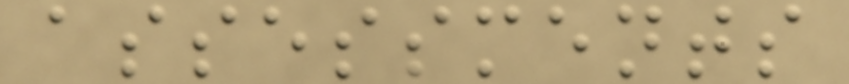assessments
